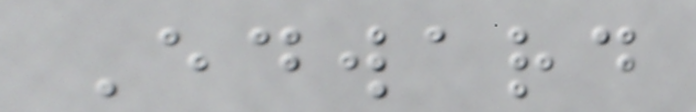Edward
